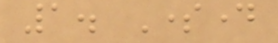1. Someday
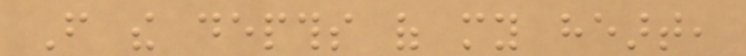From the depths of my heart,
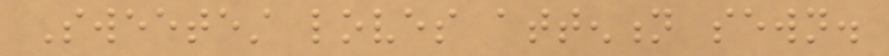Sweetest loves attention sewn.
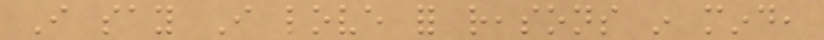I say I love for reasons in mind,
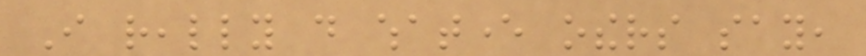I really do whatever others say,
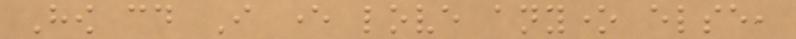How could I ever love anyone else,
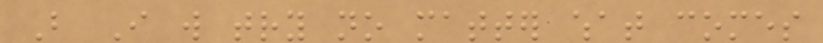But I will try no matter what comes
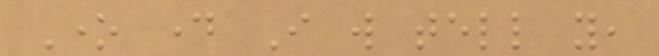One day I will tell you,
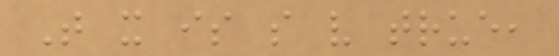That it is so very true,
